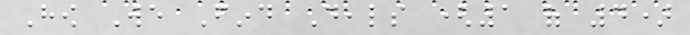How We Find Deals (1 of 4)
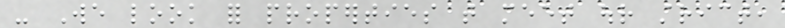- We look for properties that meet our strict,
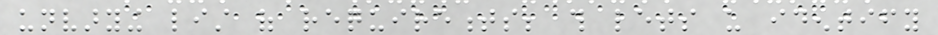unvarying list of requirements; this lets us identify
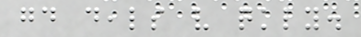good deals very quickly.
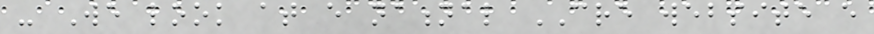- We look at every national CRE website every
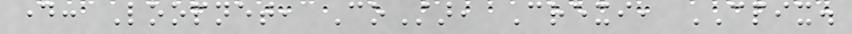day: Loopnet, CoStar, Crexi, CPIX.
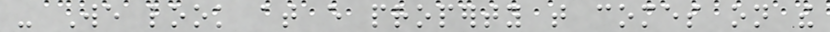- We look at every property that comes on the
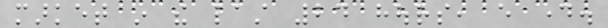market in the last 24 hours, every day.
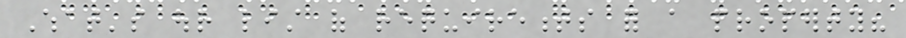What's our list of requirements for a property?
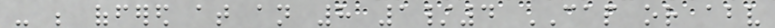- be offered at an 8 1/4 CAP or above
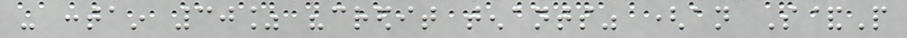- contain 30% "credit tenants" (an S&P
